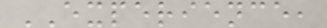EXPERIENCE,
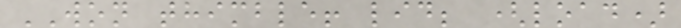WON thimble! lid; (load)
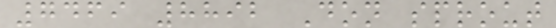7469 8892 Don sprout
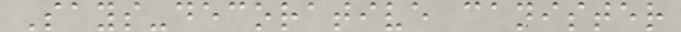Says-decorative canister
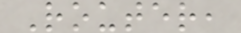Router,
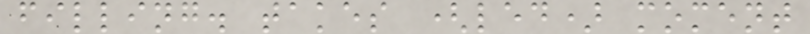filling. takes (led) moment
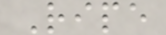Ripe
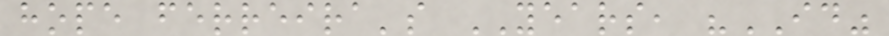hope ferreira's YEARS, "ID"
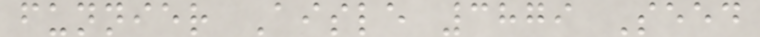funnier Aisle 3879 Seed
